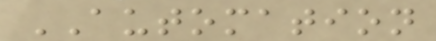AUTOMATION
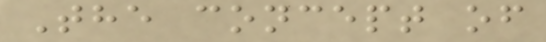The concept of
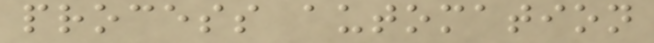process automation
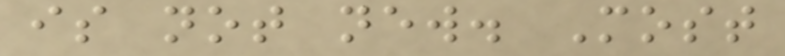is not new. Most
